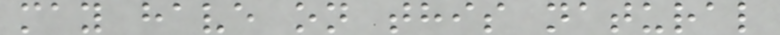may have on this natural
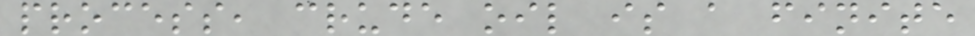process, crude oil is a finite
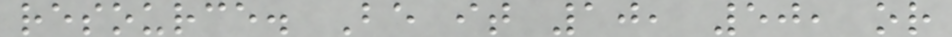resource. Be it 10, 50, or
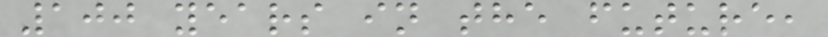100 years in the future,
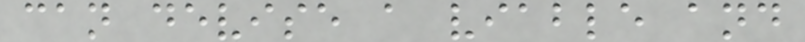can devise a viable and
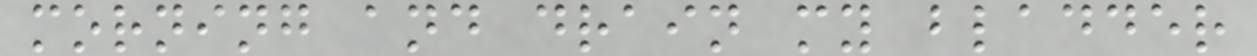morning and drain my bladder
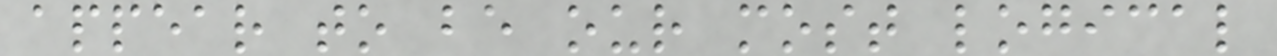appear to be our most logical
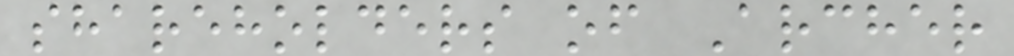shareholders of Archer
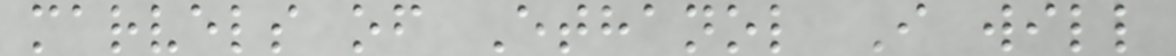marvels of Ethanol I will
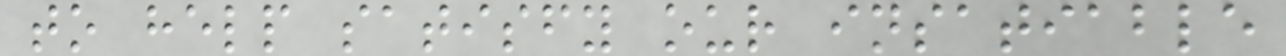to help satisfy our insatiable
